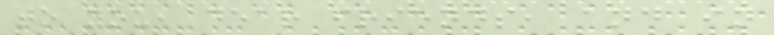to you, dear friends, and in
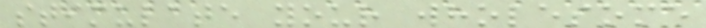stimulate your wholesome
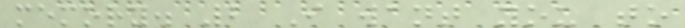memory. 2 I want you to
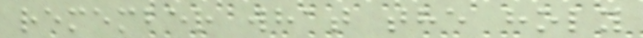remember what the holy
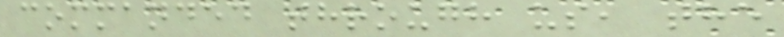commanded through us, the
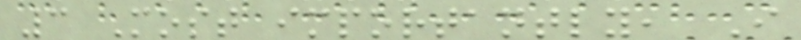3 Most importantly, I
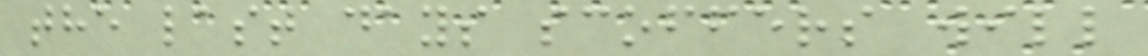the last days scoffers will
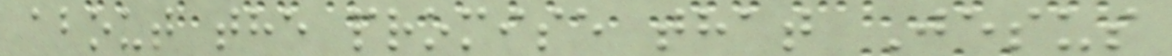about the promise that Jesus
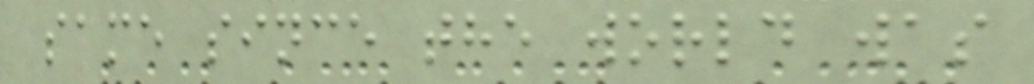same since the world was
